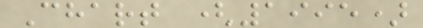Chart (1995)
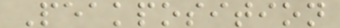Peakposition
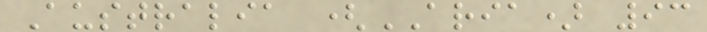Australia (ARIA) 93
